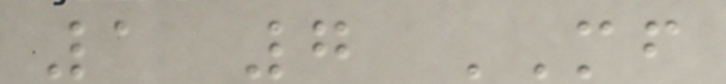1 7 MF
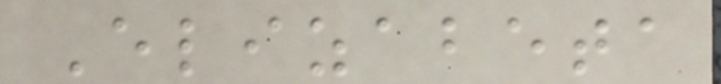Elizabeta
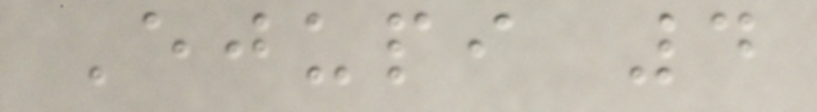Ejupi 4
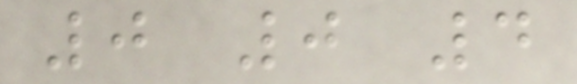0 0 4
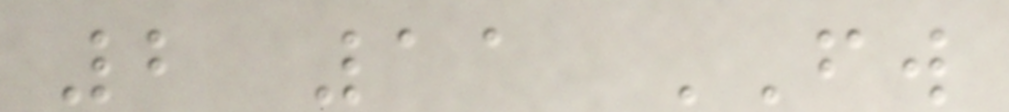2 11 FW
